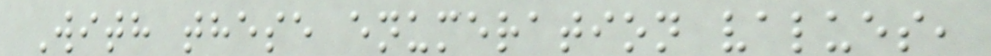With these enumeration values,
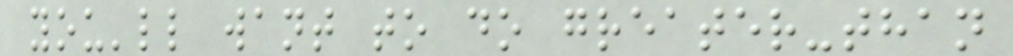you'll want to do greater-than
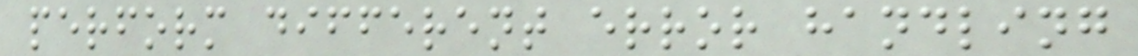perform different error handling
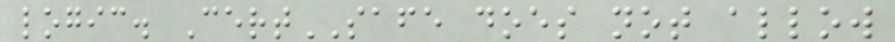logic. CertSAFE does not allow
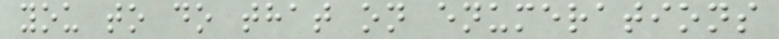you to do that on enumerations
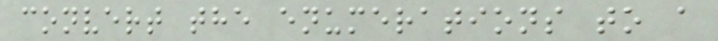convert the enumerations to a
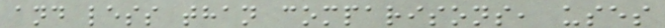and less than comparisons, uses
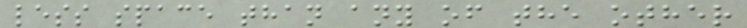less space than any of the other
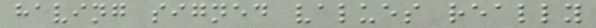having signed values really
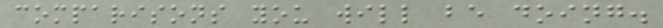comparisons you will be doing.
